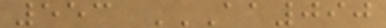553 AA090
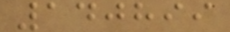140899
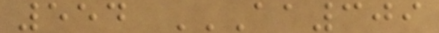554 AA309
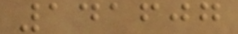141607
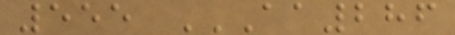555 AA286
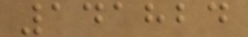141824
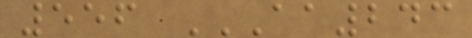556 AA243
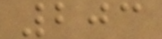203
